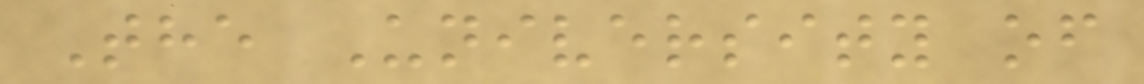The University of
